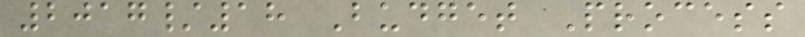2017/18 Budget Process
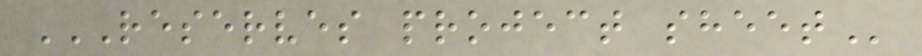RESERVES PROJECT SHEET
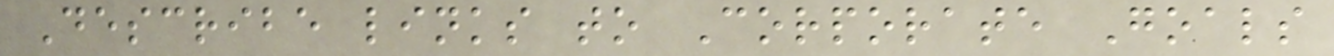Describe links to Corporate Goals
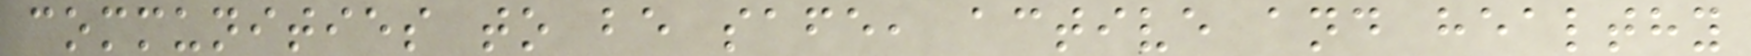communities to be safe, active and healthy
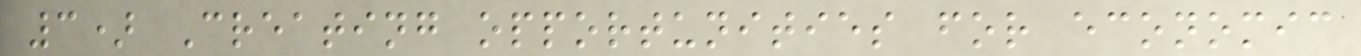3) Creating opportunities for economic
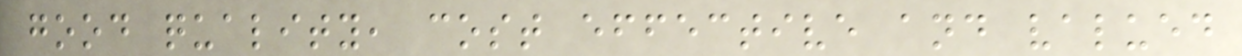good quality, cost effective and valued
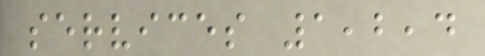services 1,2,4
